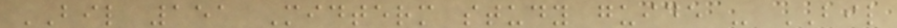BIL 151 Midterm study guide - BIL
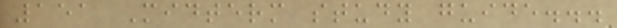151 Midterm study guide...
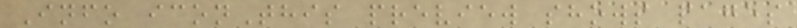Info iconThis preview shows pages
